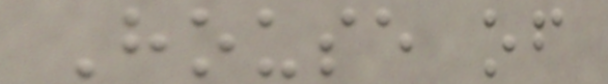House of
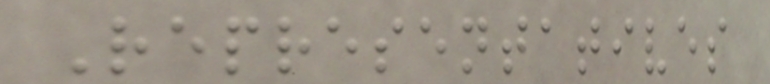Representatives
